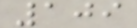109
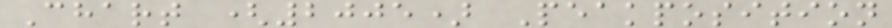Chart (2005) Peakposition
